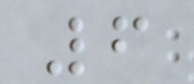6
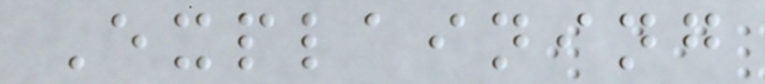Explaining
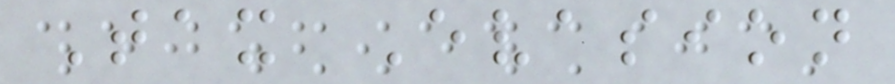Tax Evasion
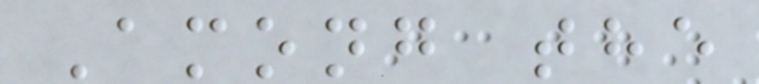Among the
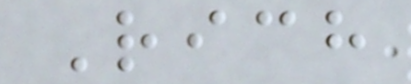Rich
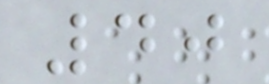40
